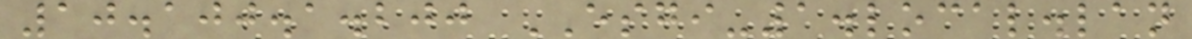10.100.1.200 ESGI-1.local.lan
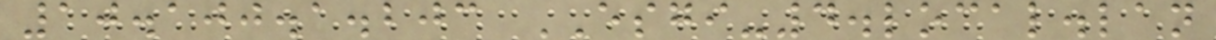10.100.1.203 ESGI-4.local.lan
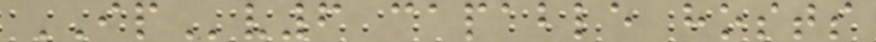IPv6 capable hosts
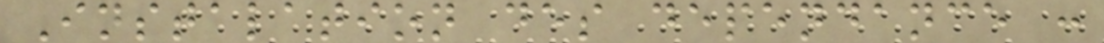Instalation des dependance :
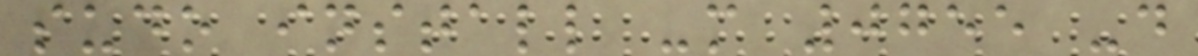sudo install -m 0755 -d
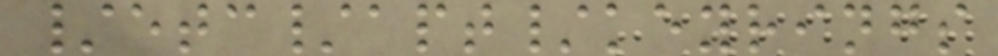/etc/apt/keyrings
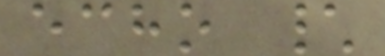echo \
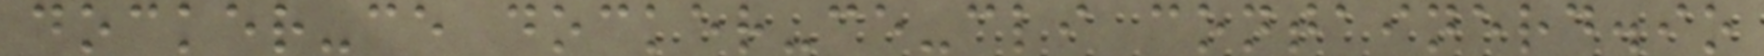docker-ce docker-ce-cli containerd.io
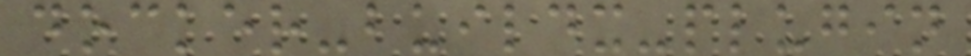docker-buildx-plugin
